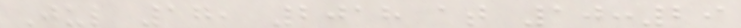Jul 17, 2018 at 10:29
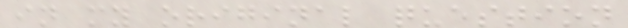in my original question
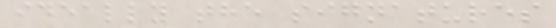ideally the signatures
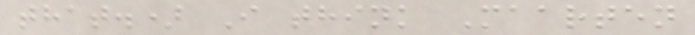that.) I think Maarten
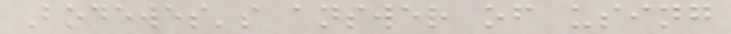Bodewes's answer of using
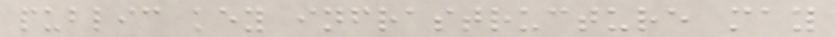public key infrastructure may
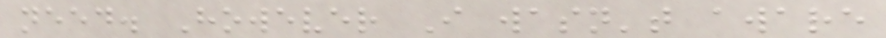need. However I wasn't aware
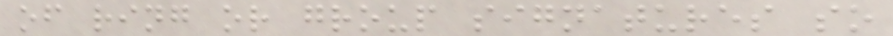of ring or group signatures so
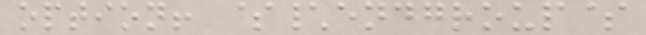option! $\endgroup$
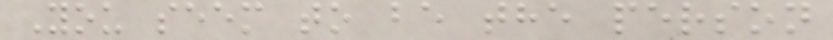You seem to be the person
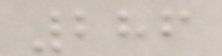286
